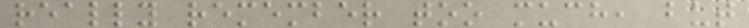really remember too much, but
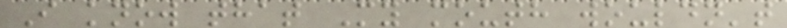I know that My mouth wouldn't
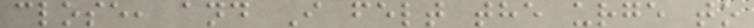close, and I felt the urge to
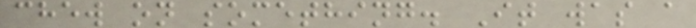chew on something. It was a
